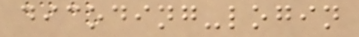dicoding-login
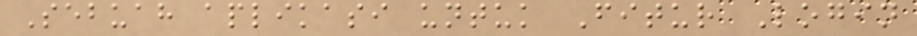Sebuah aplikasi untuk Fitur Login
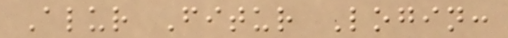Alur Fitur Login:
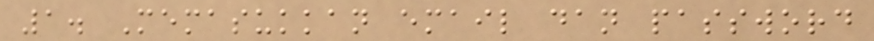1. Memasukkan email dan password
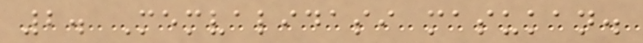2. Memvalidasi masukan.
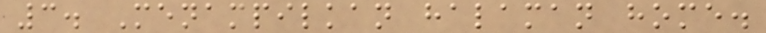3. Menampilkan halaman home.
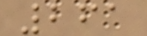261
